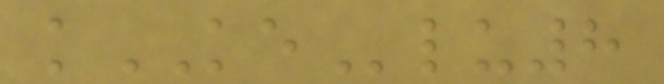kKElu8
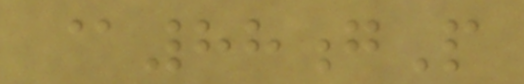@88gP
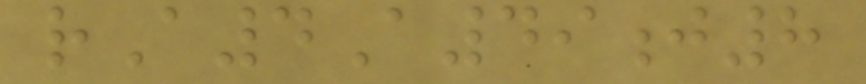rA4A49j8
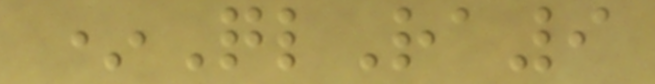*QlRa9
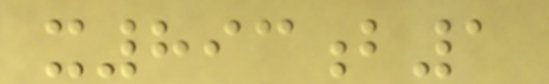x893b1
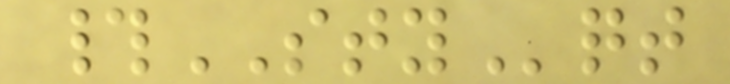#STYqt
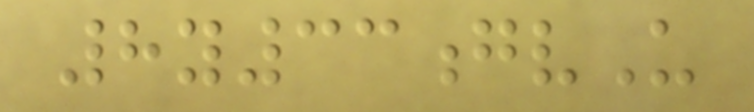8y33gvU
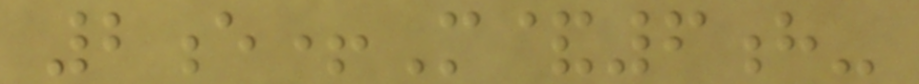2e+M&6h-
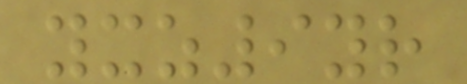yxz9yr
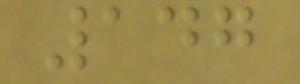147
